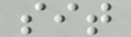sit
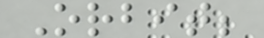Orbit;
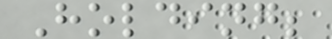Holding;
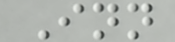Inn
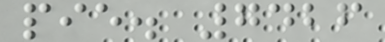pie. 7426
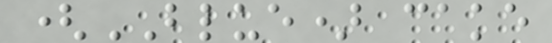(BLUE) cake
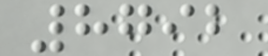8792
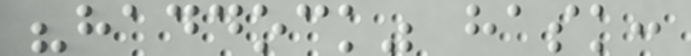"haddock" hask:
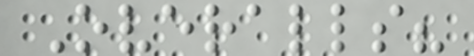Overalls?
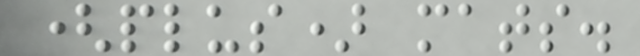(plus) mats.
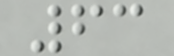63
